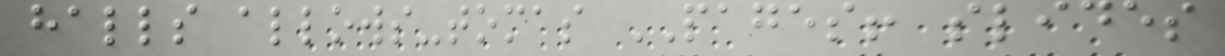halls allows-tomas PAGES! slides
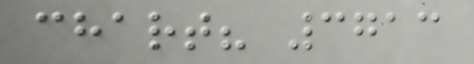chart? 3713
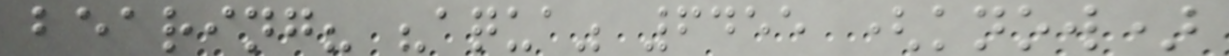bearing? "aqua" 6455 (know)
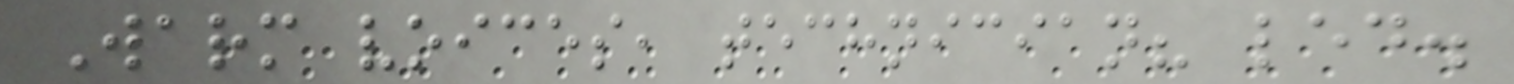Warm voices, technician? led.
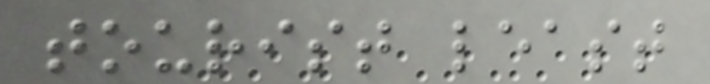tourist least
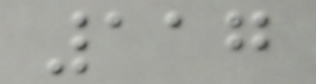117
